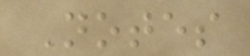Notes
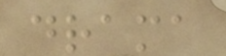drama
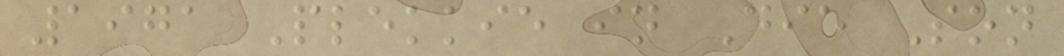1971 Plekkie in Die Son
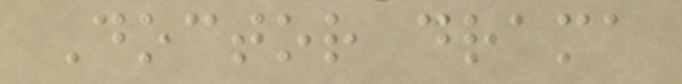Doctor drama
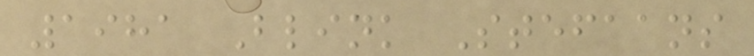1981 Blink Stefaans
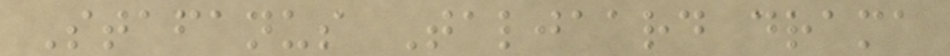Stafanus Taljaard drama
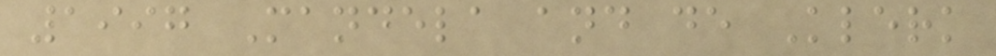1997 Mandela and de Klerk
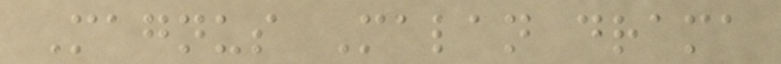Magnus Malan drama
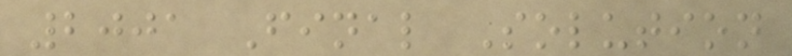2001 Final Solution
